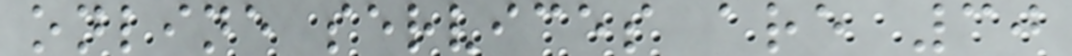online services are 30
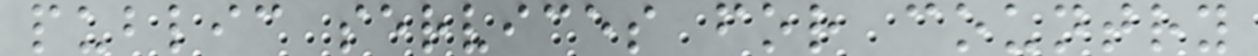public services for country
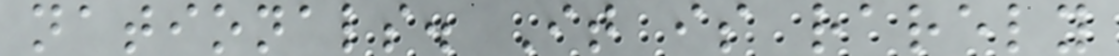nationals. It is rarely
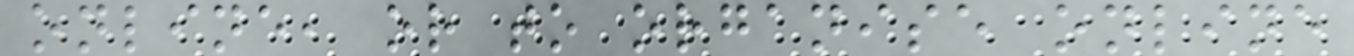online, or to organise online
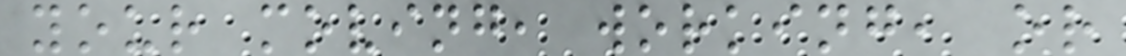your moving, working, or
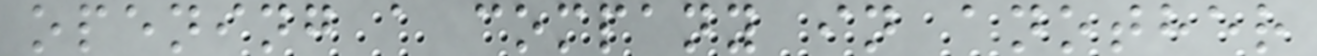opening a company in another
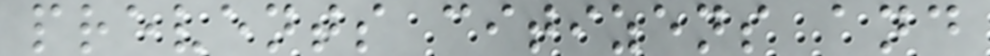prevents citizens and
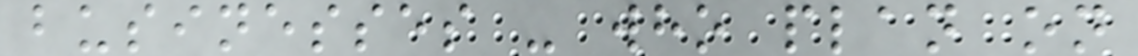businesses - who plan on
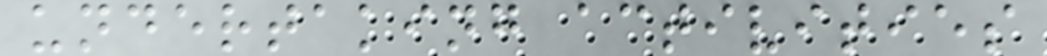undertaking activities
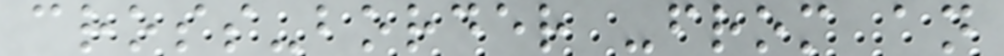cross-border -from an
